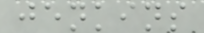jenkins
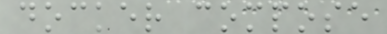docker compose
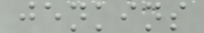jenkins
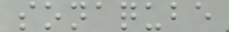sonaqube
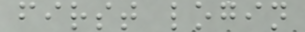first login
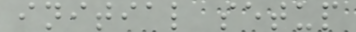initial setup
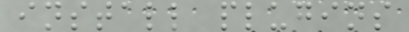install plugins
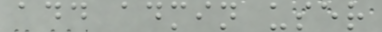add admin user
